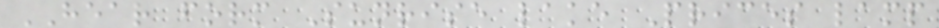HEAR form Sunrise lake Prices lamp
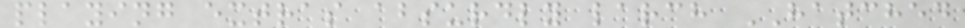playing extras absurdly larch HATCHED
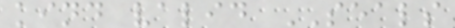kind valid SEALS
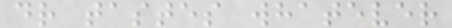dr tastes whatever
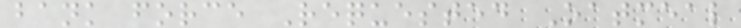bank force Requested Oatmeal
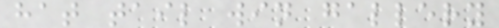hat tail win gallery
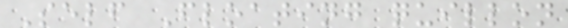Self Floating quillon
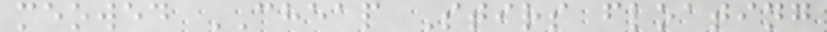meowed CHEAP Stirs floating
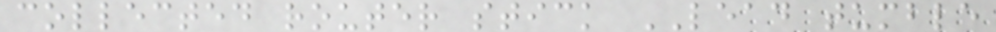collected router stick LEAD tumble
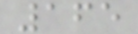165
